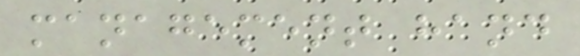management hand
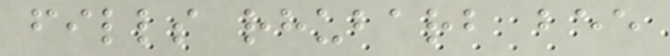fills rhubarb bee
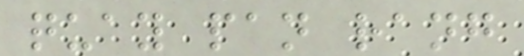quay pan rang
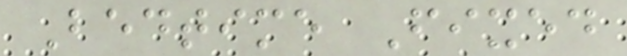Bedtime Fixed
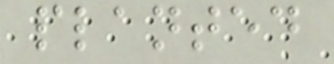planted
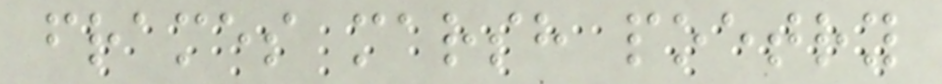frames marsh poetry
